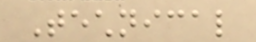Technical
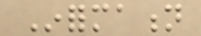Information
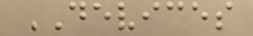DEVICES
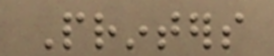Printers
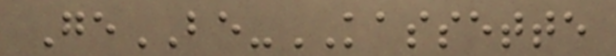GeBE-KASSETTE
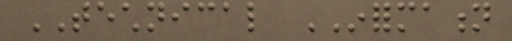TECHNICAL INFORMATION
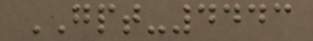GPT-4443
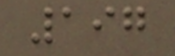197
